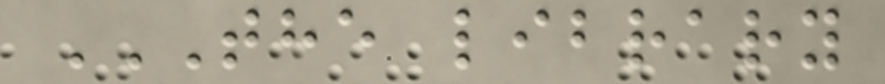THE LIBRARY
